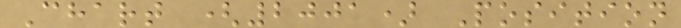Chart (2001) Position
